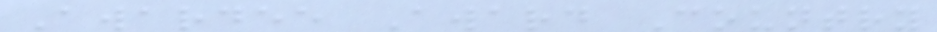Awardee Award Country
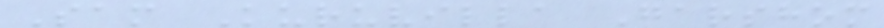Sam Kuruvilla Garshom
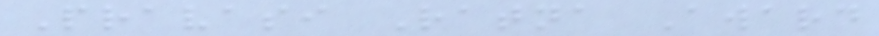Pravasi Ratna Award
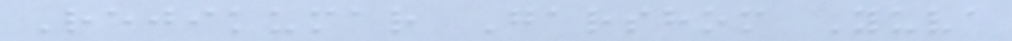Rejikumar Garshom Yuva
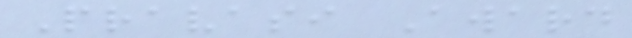Pravasi Award
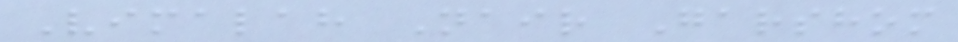Vimalah Nair Garshom
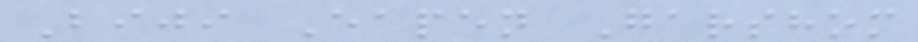Biji Eapen Garshom
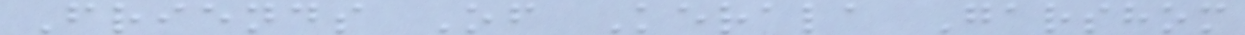Friends Of Kerala Garshom
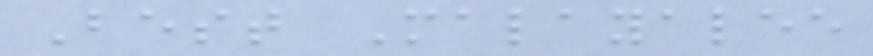Best Malayalee
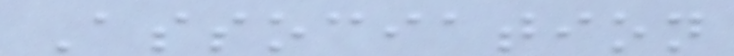Association
